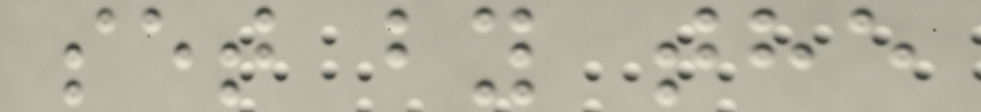set by the
